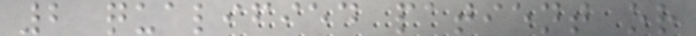2 qualified patient or
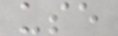use
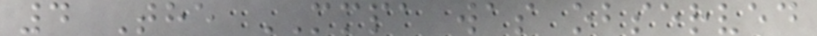4 The MMPA was observed
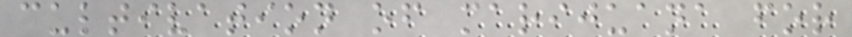cultivation of marijuana for
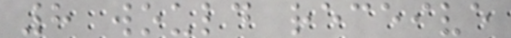8 would receive
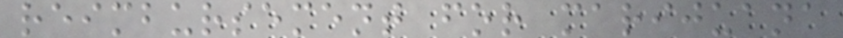reimbursement for marijuana
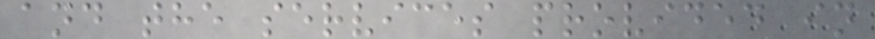and the services provided in
